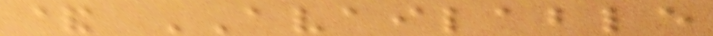& AVAILABLE
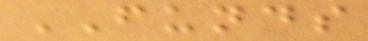FUNDS
